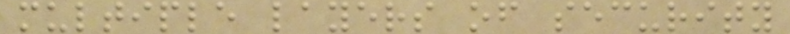multiple layers of security
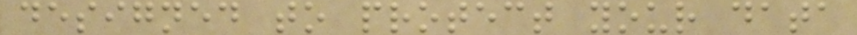designed to protect your data
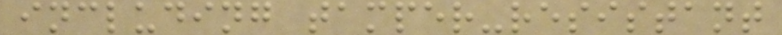including tamper-resistant
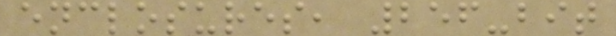enclosures, 256-bit
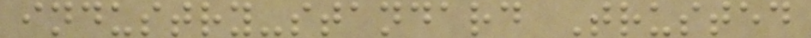industry-standard Trusted
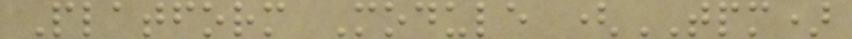Platform Module (TPM)
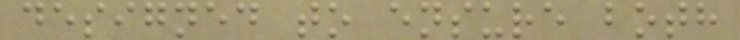designed to ensure both
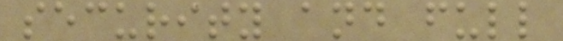security and full
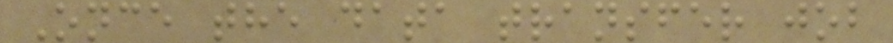Once the data transfer job
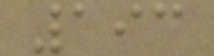193
